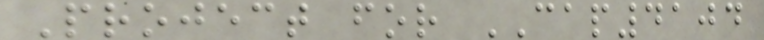Project for CAP4104
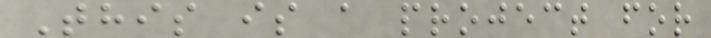This is a project for
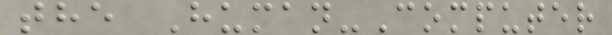the Human-Computer
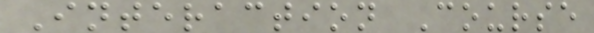Interaction Course
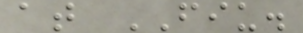at FIU.
